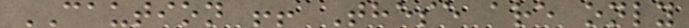CAUTION !! These are only
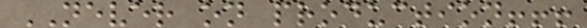NEVER on production!!!
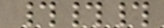###
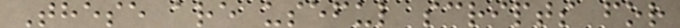These are useful scripts for
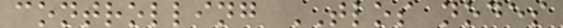controlling TLOS nodes
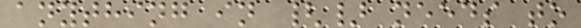anything in {} needs to
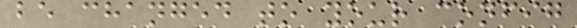be changed to your config
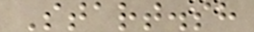Start.sh
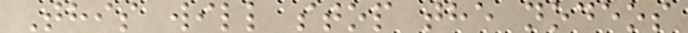This will stop the nodeos
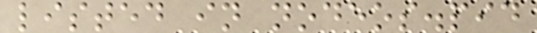listed in nodeos.pid
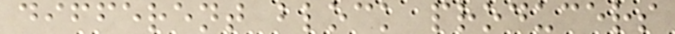different block producers
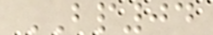BP04
